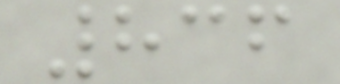836
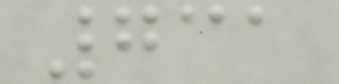731
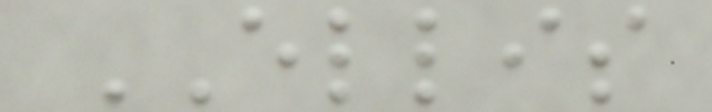ELLIS
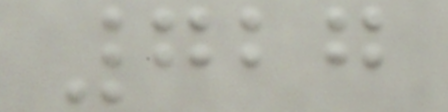727
